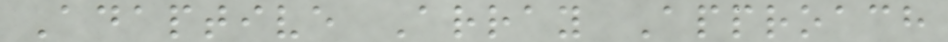Adaptive Array Approach
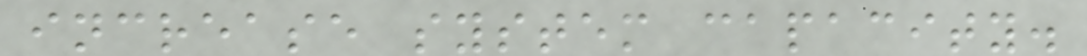increase system capacity.
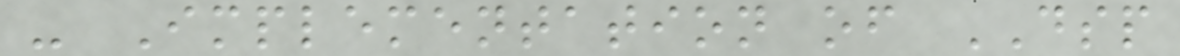- Implementation of DSP
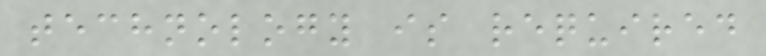technology is required
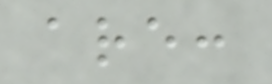are:
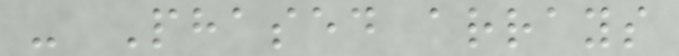- Phased arrays
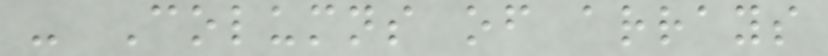- Columns of arrays
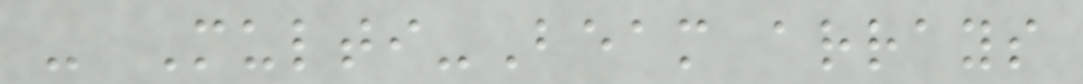- Multi-Beam arrays
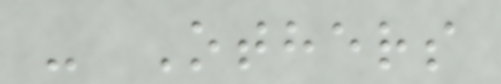- Others
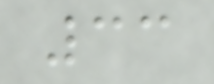33
